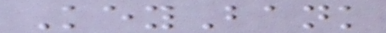KeyBank
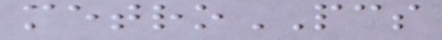metroPCS
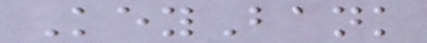KeyBank
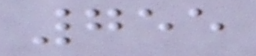755
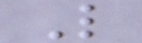L
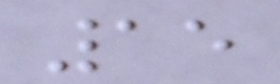15
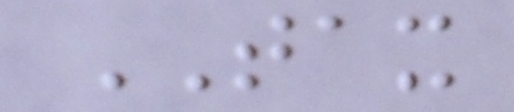TAX
